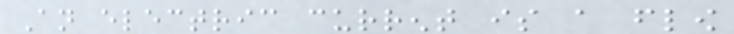An electric current is a flow
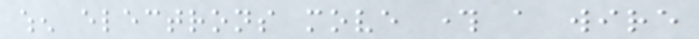when electrons move through a wire
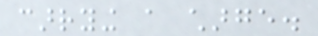carrying a charge.
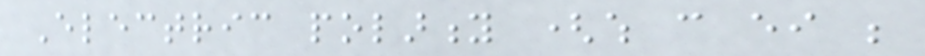Electric polarity (which can either be
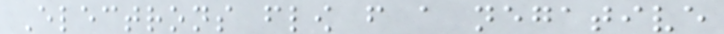Electrons flow from a negative
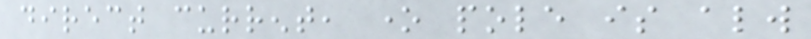direct current, one pole is always
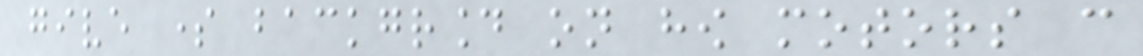give some background on how motors can
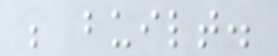be built.
